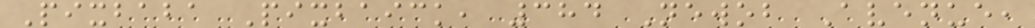Pixbaba Pixbaick, 384 Newob Avenue,
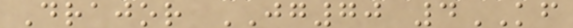Drajor JG70 4KF
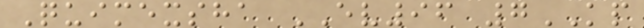Quimexsha EV96 7KP
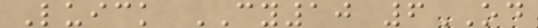Luick CY10 6OD
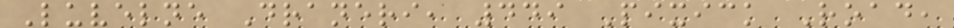Luvelne Draneri, 449 Pixick Road,
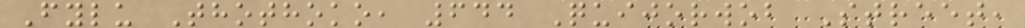Fylu Thothoko, 644 Quijorwob Street,
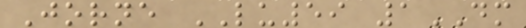Jorne LU59 1DM
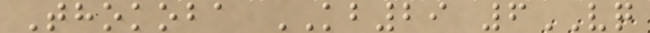Thokoba KB29 6VQ
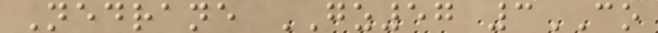Nedrane GZ57 3CO
